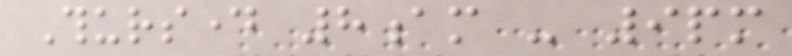Thursday 8am - 9pm
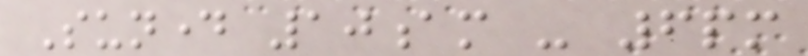Sunday 10am - 6pm
